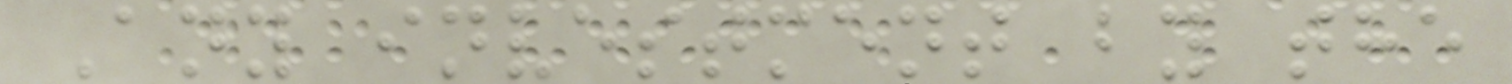Any investment by the
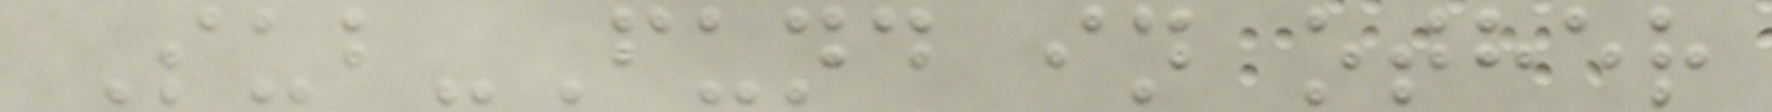Sub-Fund in other
